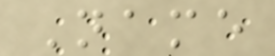Name
